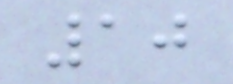10
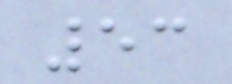53
